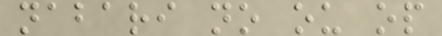nabari no ou op
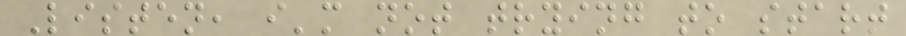Listen, i'm not trying to start
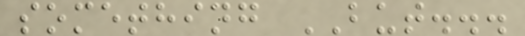something BUT...
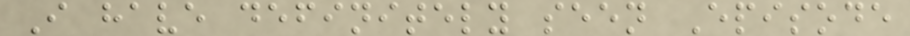I have definitely seen Episode
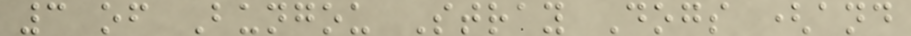3 of Bungou Stray Dogs (and
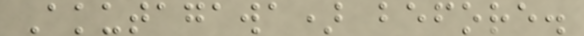Akutagawa) before.
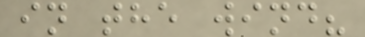in the wind?
